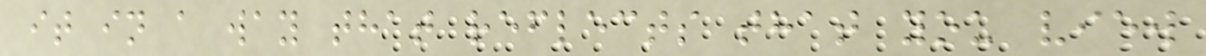it in a way that reflects that you view
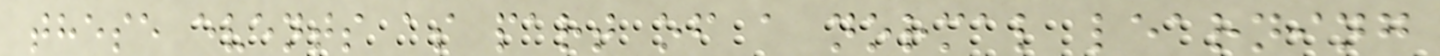these events as part of a normal learning
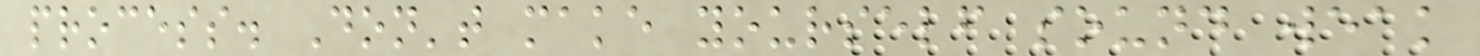process. Don't make yourself sound weak
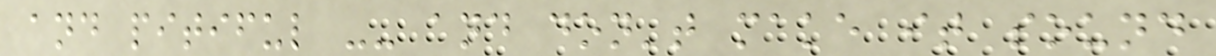and pitiful -- and don't make it sound
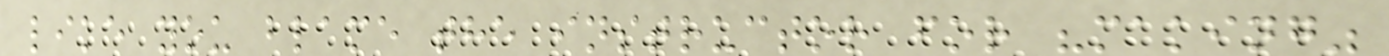like you blame the instructor for "making"
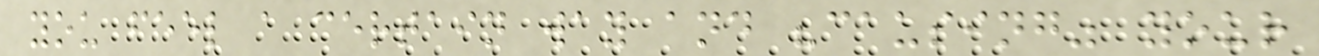you feel a certain way and "causing" your
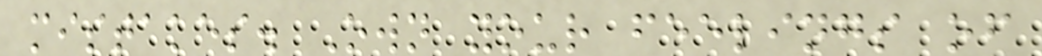mistakes. Own your feelings of
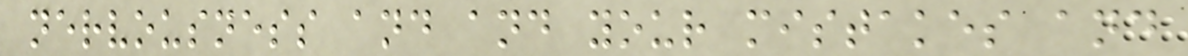nervousness and and your mistakes and
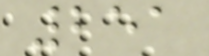251
